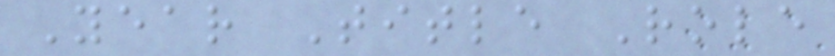Year Title Role
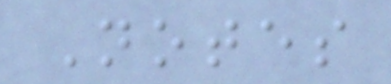Notes
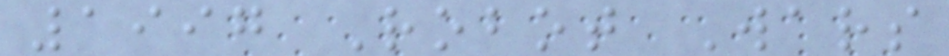1997 Robot Wars
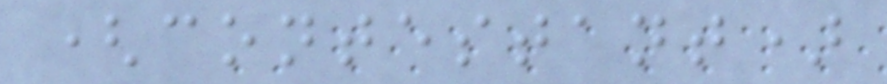(contestant)
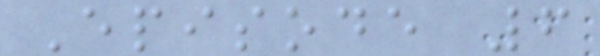Episode 6
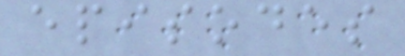episodes
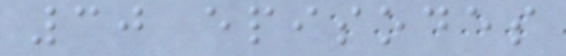30 episodes
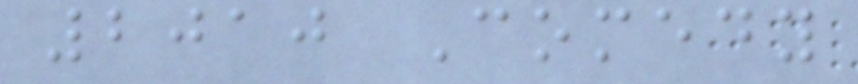2010 Comedy
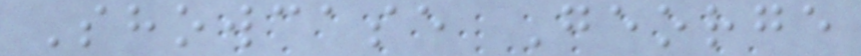Showcase George
